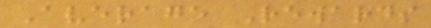Average Rewards
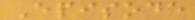Episode
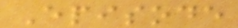Episode
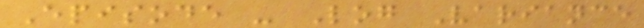Episode - Log Variance
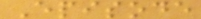Episode
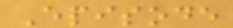Episode
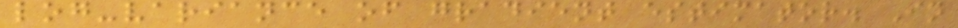log-variance of gradient estimator. In
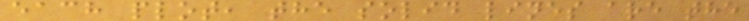each plot, the solid lines are the
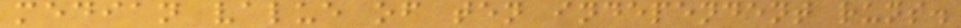median value of ten independent runs.
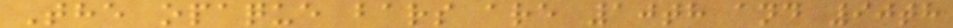The opaque bars are 10th and 90th
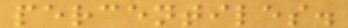percentiles.
